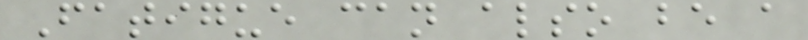Fatigue can also be a
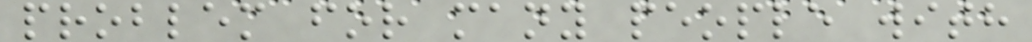problem for many people with
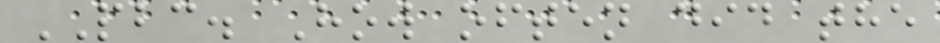PBC. How often did the
